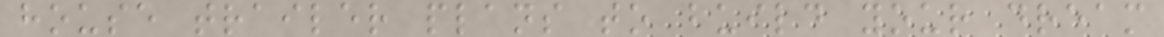house trailer plans to build your dream
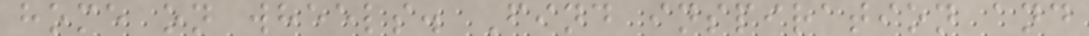home on wheels. Find inspiration and
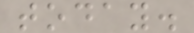today.
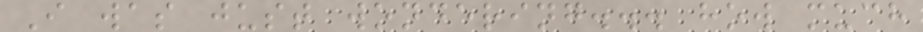I was just wondering... how much
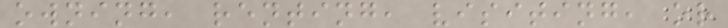owning, renting, visiting, or
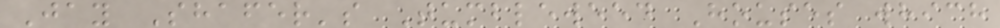Jay Shafer's Tumbleweed Houses which
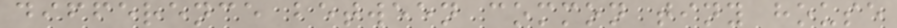difference between common tiny house
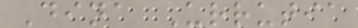Dina Urrutia
